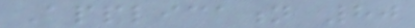Application 80
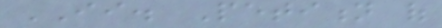II. Petition of
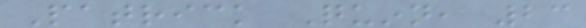Patrick Quinn, 23
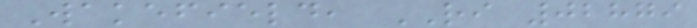Wakefield, RI 02879
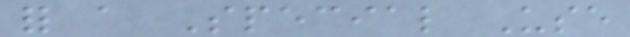for a Special Use
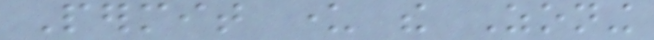Permit under the Zoning
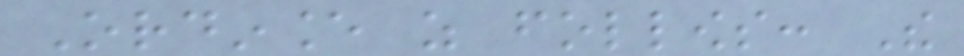Ordinance as follows: The
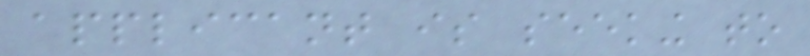applicant is seeking to
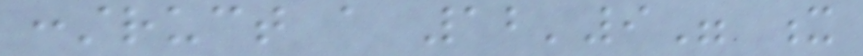construct a 12'9" x
